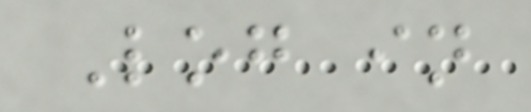Log in
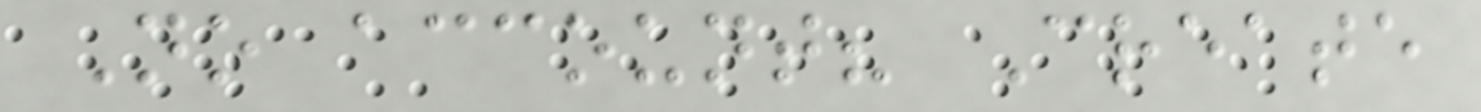No account? Create
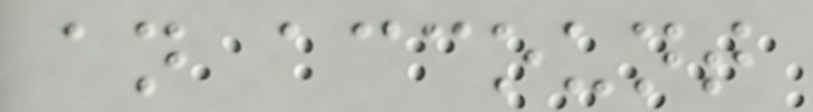an account
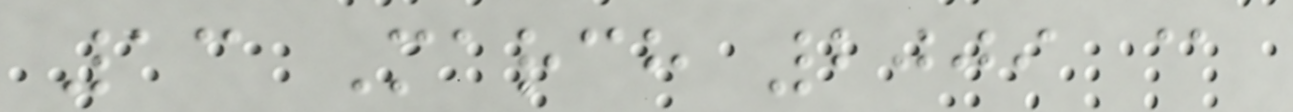13 March 2009 @
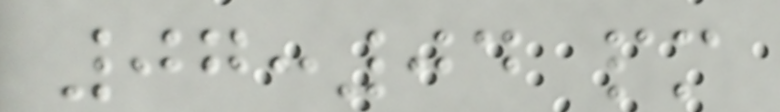07:04 pm
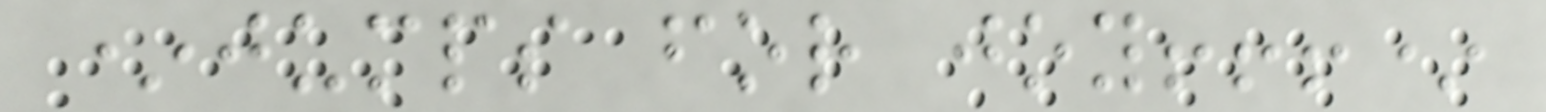*jumps for joy!!!*
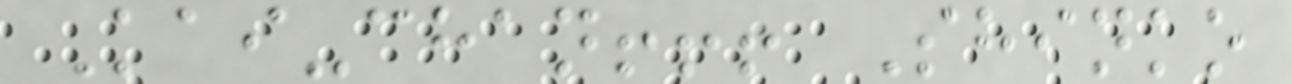Kai-chan!!! Shinko
